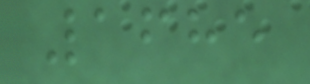1685
